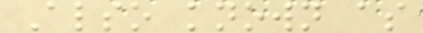Also known as
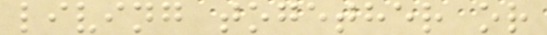living together or
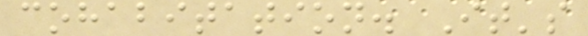cohabitation. It's
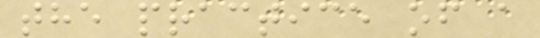the practice of a
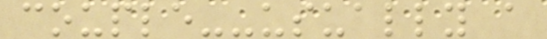couple--usually a
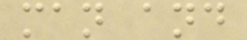man and
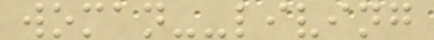woman--living
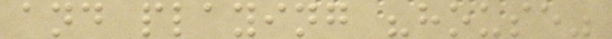and playing "house"
